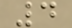4
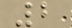2
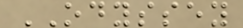ODYSSEY
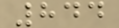844
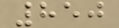850
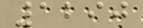1290
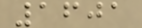1601
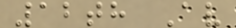12th Av
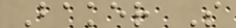Baker S
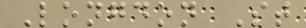Longdon St
